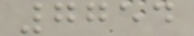7754
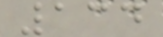134
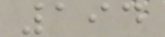194
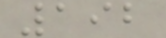192
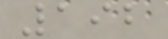192
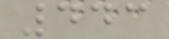443
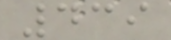439
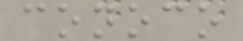conoco
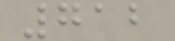712
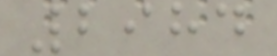2984
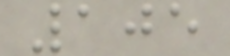105
